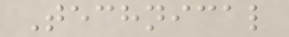Technical
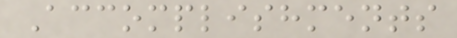Accomplishments
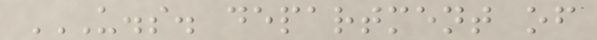U.S. DEPARTMENT OF
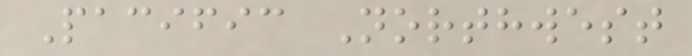Pacific Northwest
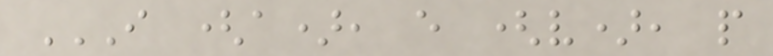I (A), E (V), P
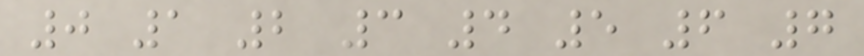0 1 2 3 4 5 6 7
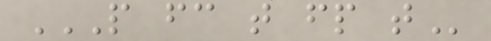P FC T FP T
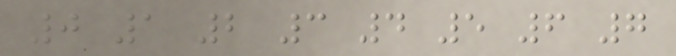0 1 2 3 4 5 6 7
